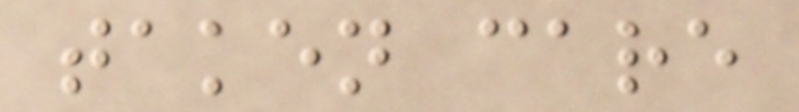taken care
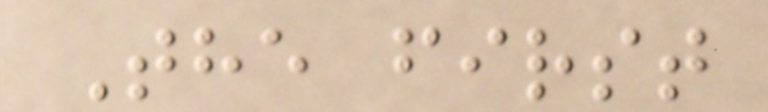The first
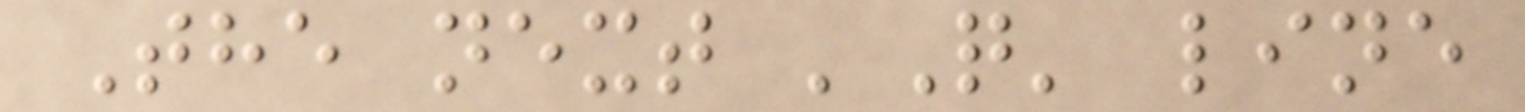The next 'Q' line
